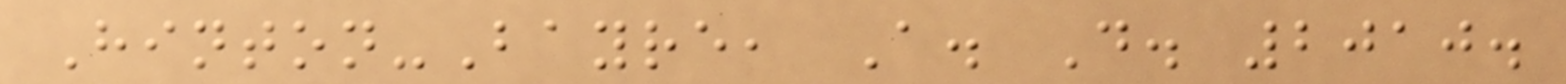Hinton-Bayre, A. D. 2010.
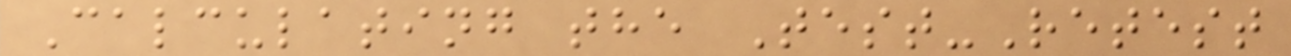Calculating the Test-Retest
